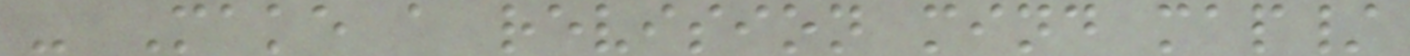- Make a revision mind map/
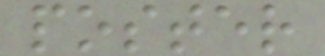poster
